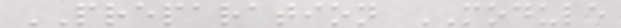PREPARATION MODULE
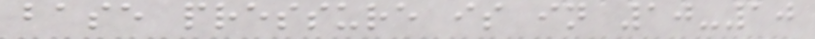base pressure is in 10-10
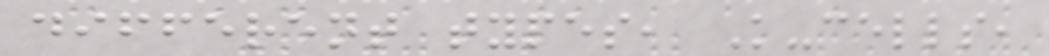different types, K-cells,
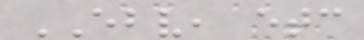EBV, etc
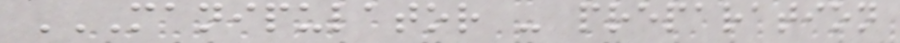MANIPULATOR - PREPARATION
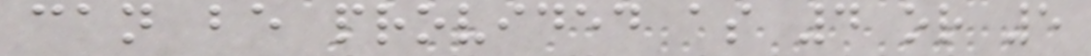can be provided as 4 or 5
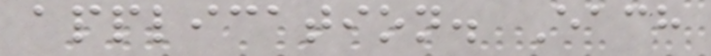application. Each
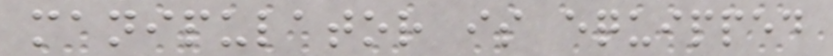manipulator is equipped
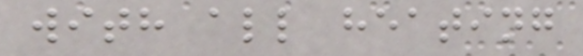with all heating
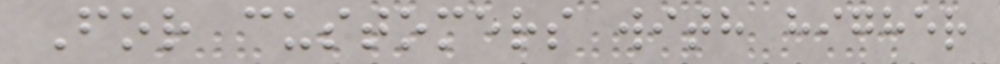For customers with higher
